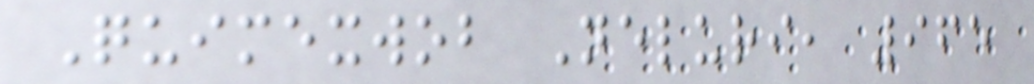Quimexwob Neluri, 965
